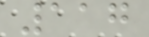117
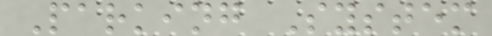Parking System
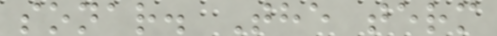sonar. The term
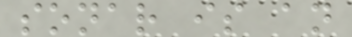sonar is an
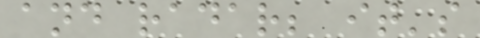and radar; it's
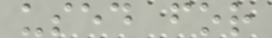used for
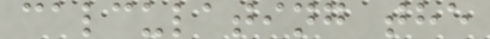calculating the
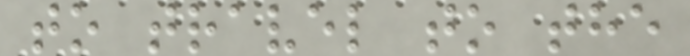to travel to the
